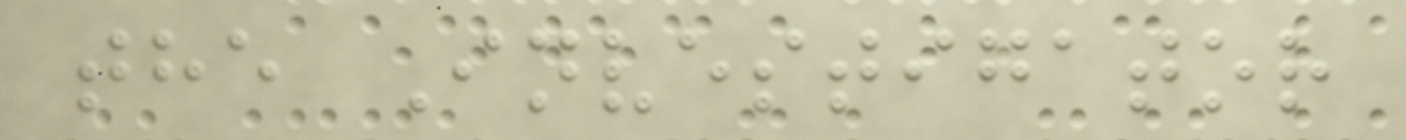the Investigator
